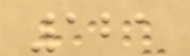121
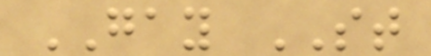GAY ST
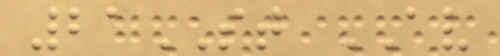21ST AV
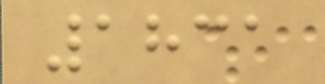1831
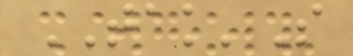TAK'S
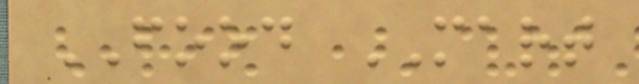FOOD MART
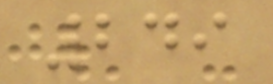249
